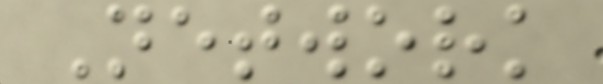Network
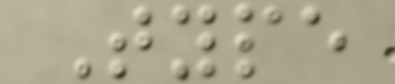Type
